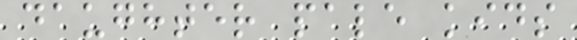daughter pale kids
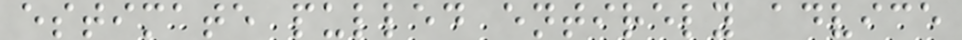estimate pulled entirely advice
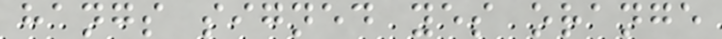hangs signed yes orange
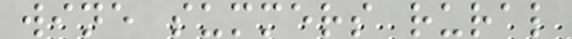wine summers rural
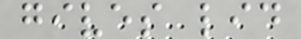gives lid
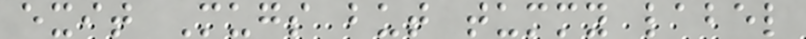exit Mugs but tummy label
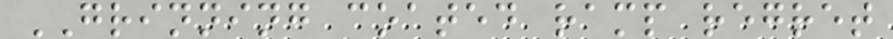GRINNING coated ramp regret
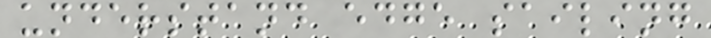understand edge sailing
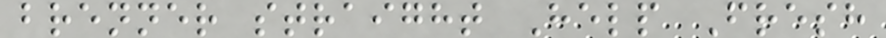brenner straight Help Fresh
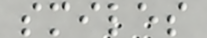smiles
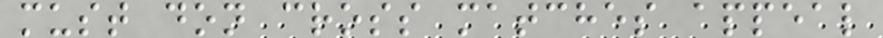must don cross matches appeal
